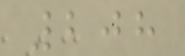208
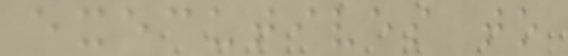executives to
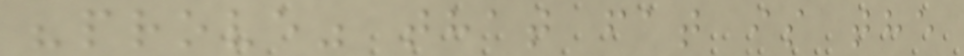"prove" that fat is the
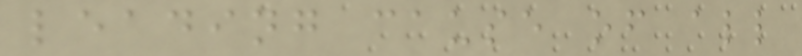leading cause of all
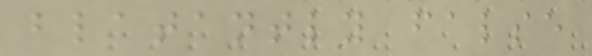blatantly false
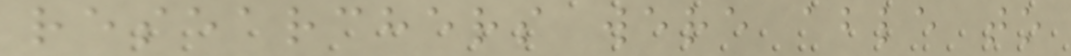researchers were able to
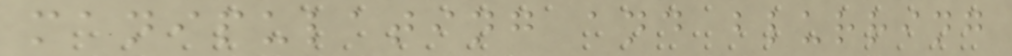manipulating and blurring
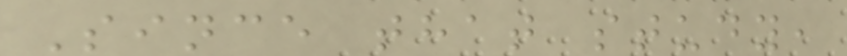Since that study,
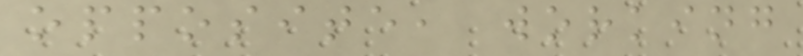opposite, working
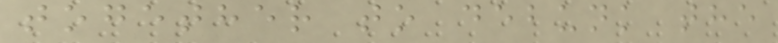together to debunk the
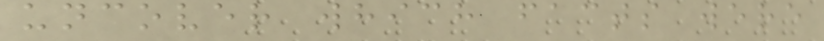uncover which facts were
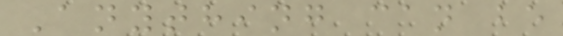Anything can be
